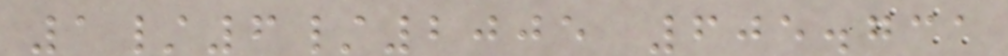1/6/2005 605.731
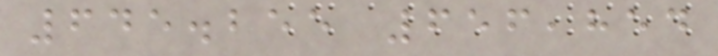645.255 656,854
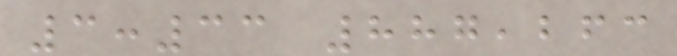3:33 887,263
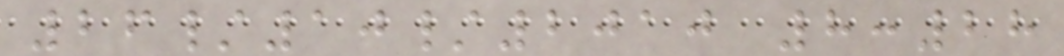26/10/2010 8:28
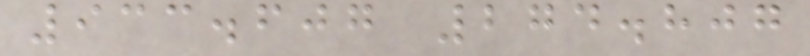933.607 274.807
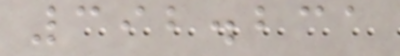392.231
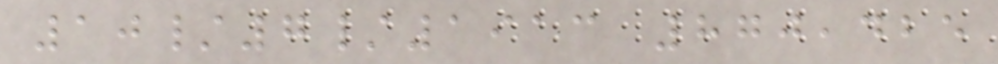10/7/1913 870,425
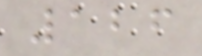126
